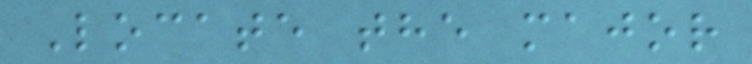Locate the major
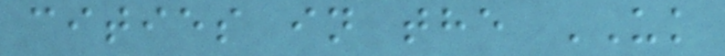cities in the UK
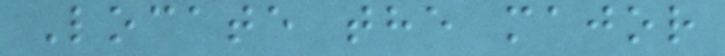Locate the major
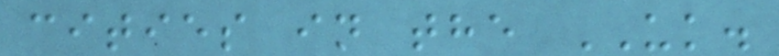cities in the UK.
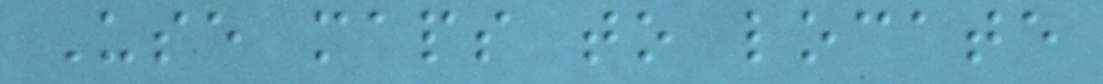Use maps to locate
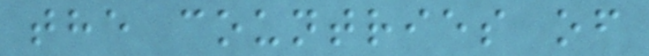the countries of
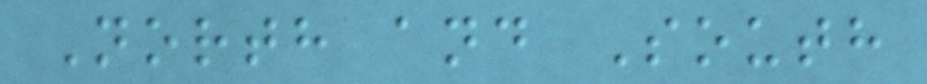North and South
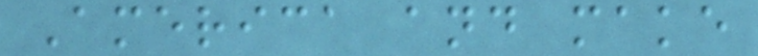America and make
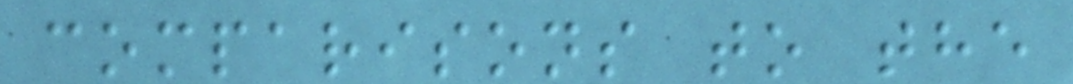comparisons to the
